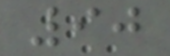90
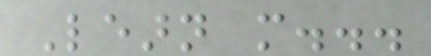Learn more...
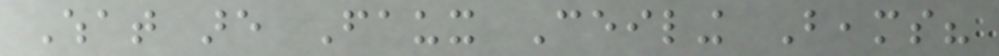What are Faux Ceiling Beams?
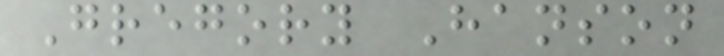Gregory Hanson
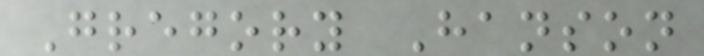Gregory Hanson
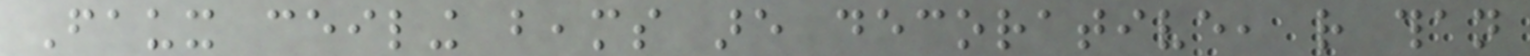Faux ceiling beams are decorative, rather than
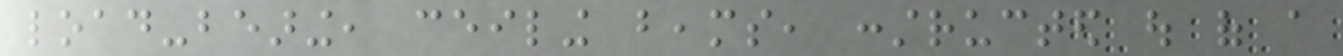load-bearing, ceiling beams, constructed out of a
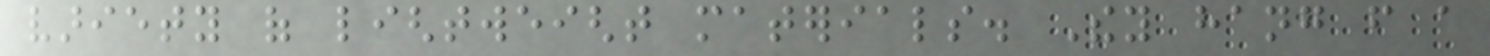variety of lightweight materials. They hang from a
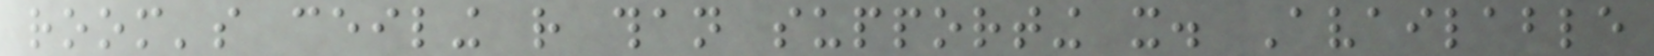room's ceiling rather than supporting it. Available
